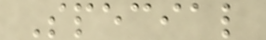Special
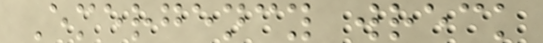Emergency wreck
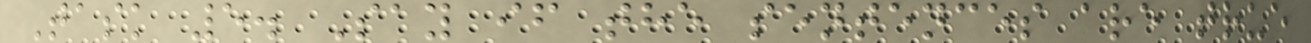Task 5. Say if the sentences are true
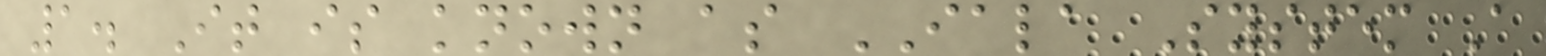1. It is known as IALA System A
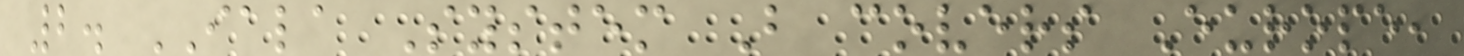2. IALA System B covers Europe,
